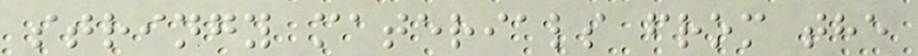stringy materials from the
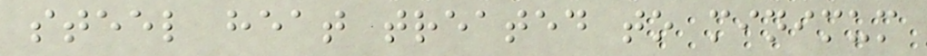steel heat treated to minimum
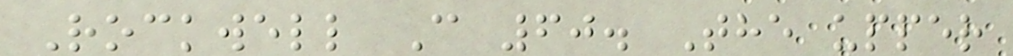Rockwell C 60. The upper
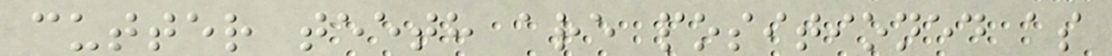cutter teeth are positioned as
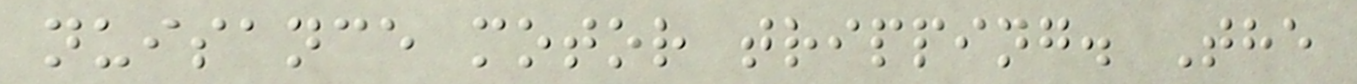nuisance motor tripping. The
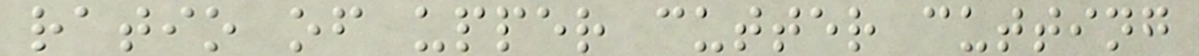ratio of upper cutter cutting
